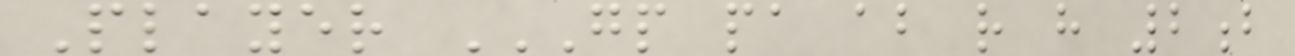Player GP PA AB R H 2B
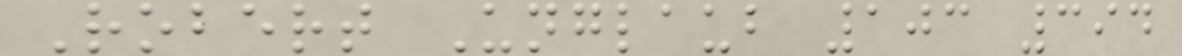Robert Unglaub 103 394
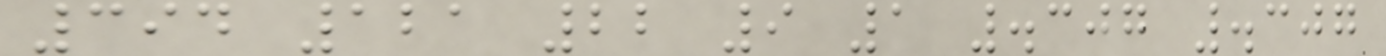394 121 22 9 1 .307 .307
